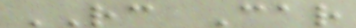RC Car
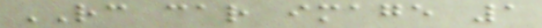RC car image 1
